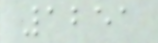1251
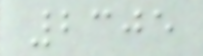2305
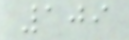109
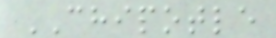CHIPOTLE
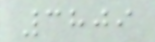3809
